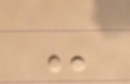-
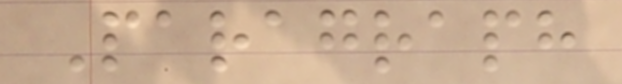Paragraph
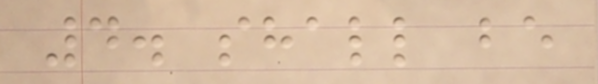4. shall be
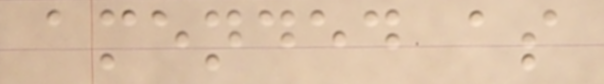amended as
